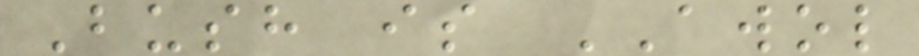Bush is AWOL
